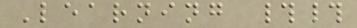Learning ##
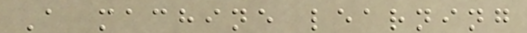A machine learning
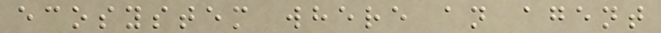ecosystem where an agent
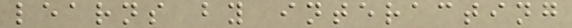learns by interacting
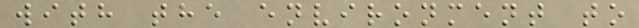with the environment to
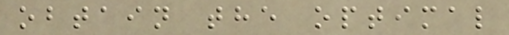obtain the optimal
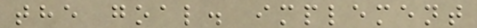the goal. implement
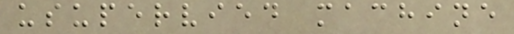usupervied machine
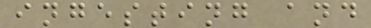ingesting and
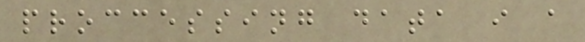proccessing data i a
